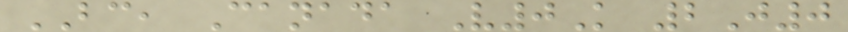BC, Canada V0K 2J0
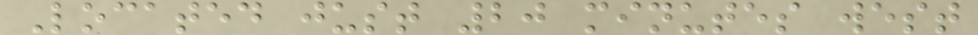Located just 20 minutes west
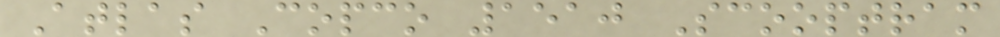Atlas Copco 1510 Scooptram
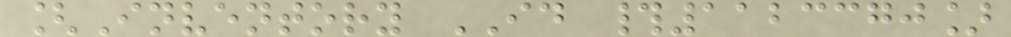[Inventory ID #1123370]
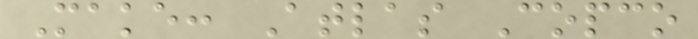Make: Atlas Copco
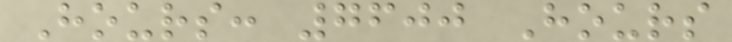Hours: 7600 Hours
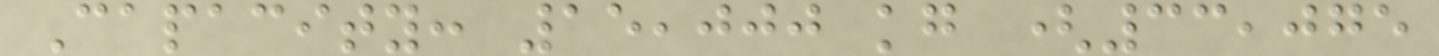Capacity: 15,000 kg (33,075
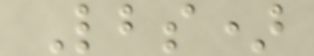Lbs)
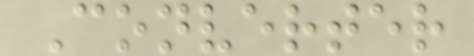Converter
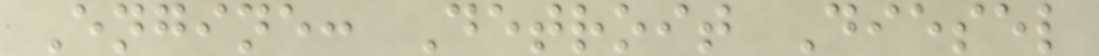Engine: Detroit Diesel
